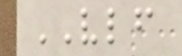VLF
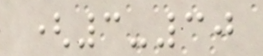(3-30
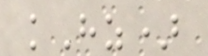kHz)
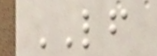LF
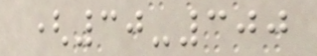(30-300
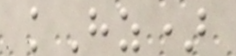kHz)
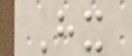Hx
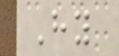Hy
